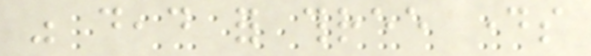was dead for three days
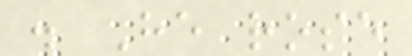. He rose
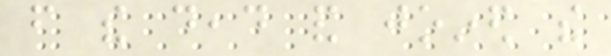from the dead and joined the
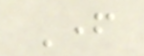Father
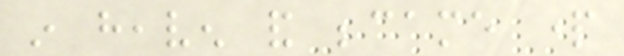in heaven and became part
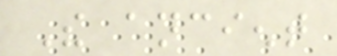The ancient
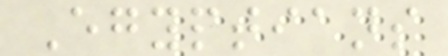Egyptians
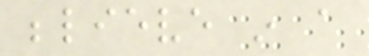believe in a
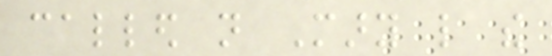called not Mary like the
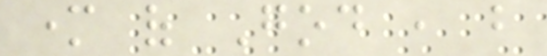mother of God , but
